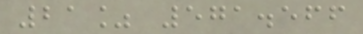21% 571.566
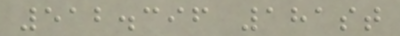512.396 181st
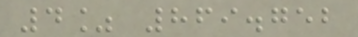4% 869.752
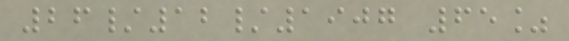26/12/1907 65%
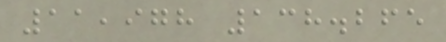11,978 138.265
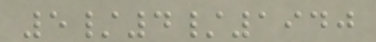5/4/1940
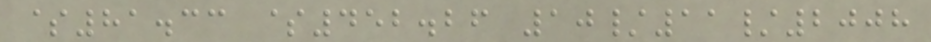$81.33 $452.26 10/11/2008
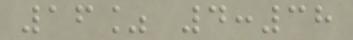16% 4:38
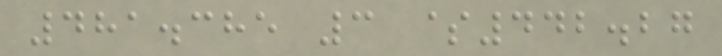481.385 3 $442.27
